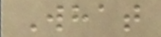What
